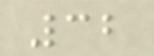32
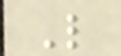L
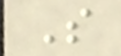S
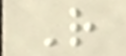R
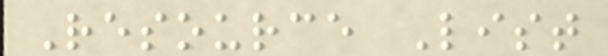Resource List
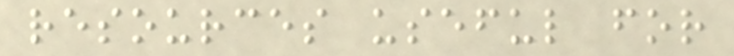resources useful for
